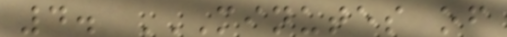4. MINUTES OF
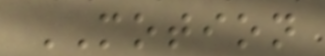MOTION
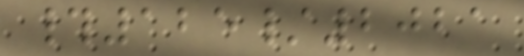#125/2021
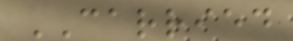CARRIED
